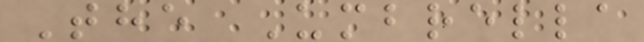The Umbrella
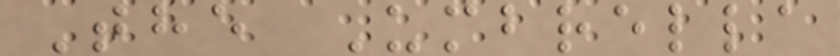The Umbrella
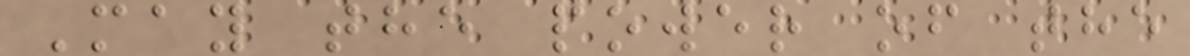May the power of the
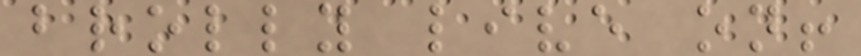brolly live on!
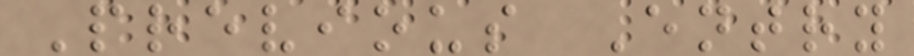Previous Entry
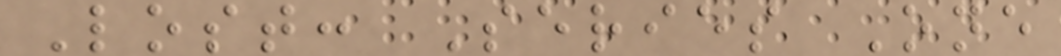Lost: Series One
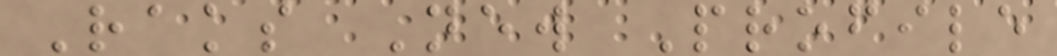Raks New Profile
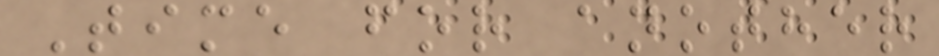Time for another
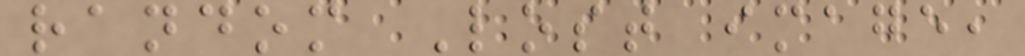random Lost image,
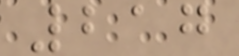217
